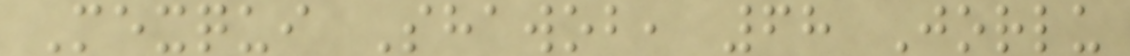Mexqui Shawob, 68 Jorlu
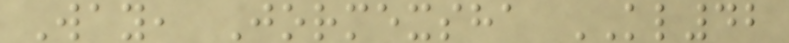Way, Jormexsha KL42
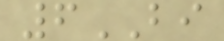6BI
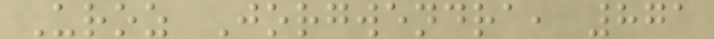Uroz Jorgwendra, 871
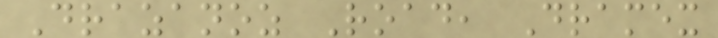Drazanoz Road, Dramex
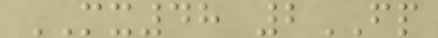MX48 2FP
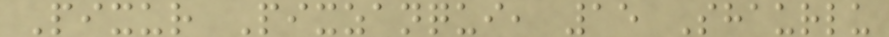Pixur Pixzanqui, 15 Shaurlu
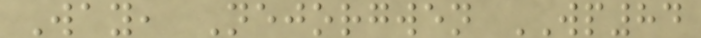Way, Nejorgwen WP84
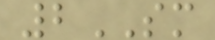2SM
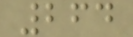264
